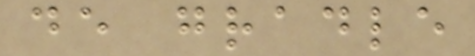de gradle
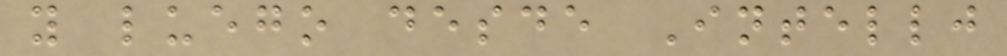y luego desde Intellj
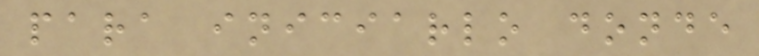para iniciarlo donde
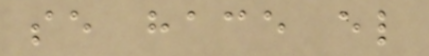se hace el
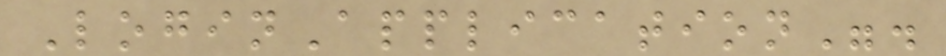LoginApplication".
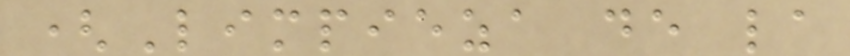(Limpieza de la
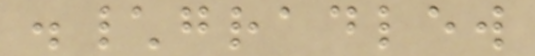.\gradlew
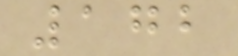172
